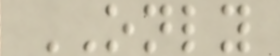ONLY
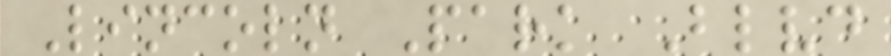Lincoln Park Blvd
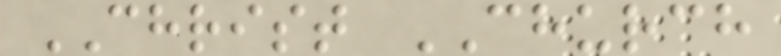CHRIST CHURCH
